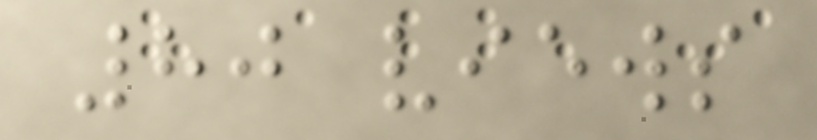80 views
